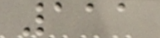111
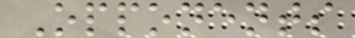Opponents
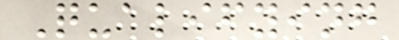Qualifying
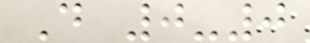D 0-0
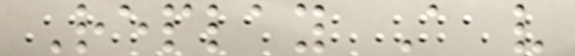Replay A v
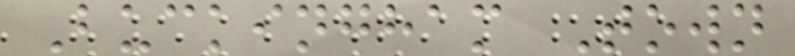Buckingham Town
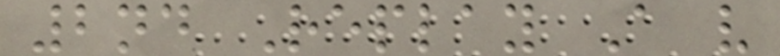2nd Replay A v
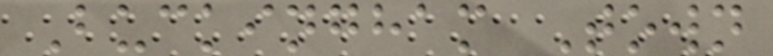Buckingham Town
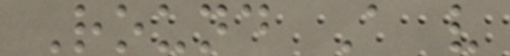Round A v
